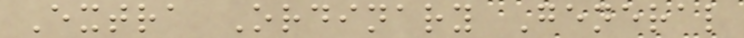Extra Ordinary General
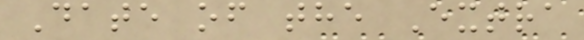Date of the Extra
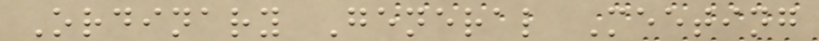Ordinary General Meeting
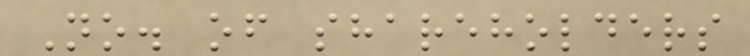No. of shareholders
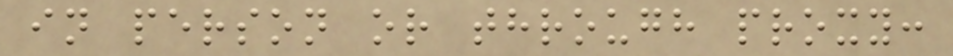in person or through proxy:
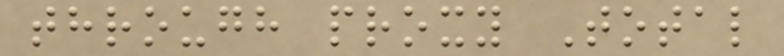through proxy Total
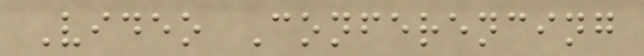Video Conferencing
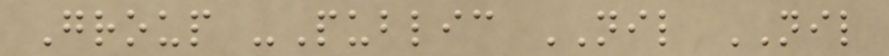Group -Public NIL NIL
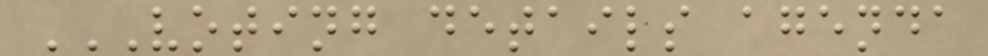VOTING DETAILS AGENDA
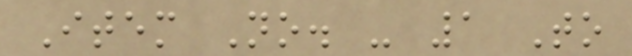Item No. - 1 To
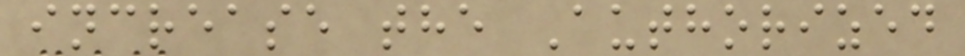increase the Authorized
